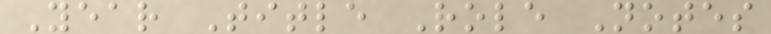Year Title Role Notes
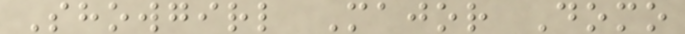Showgirl Major Domo
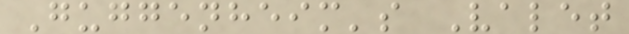Guggenheim's Valet
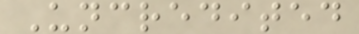Uncredited
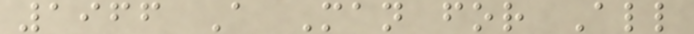1966 A Man for All
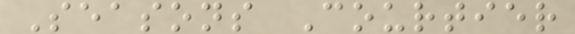Seasons Courtier
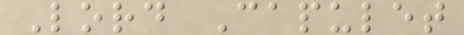Lord Capulet
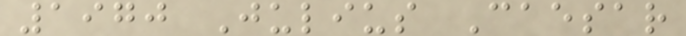1970 Julius Caesar
